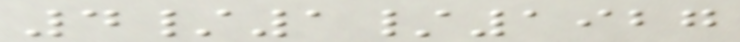4/1/1927
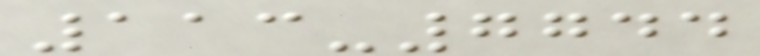113-7744
